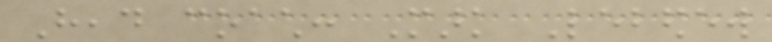Head coach: Mark Lebedew
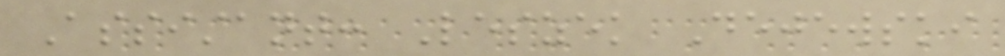Assistant: Leszek Dejewski
